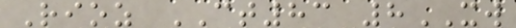Rioz CT83 8XW
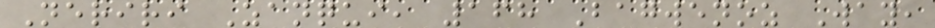Neriri Zanqui, 168 Bagwenoz Way,
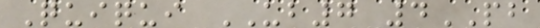Quiqui UB7 4PB
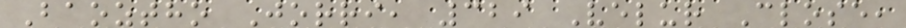Baoztho Jorri, 329 Velur Close,
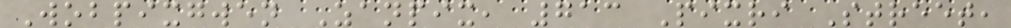Wobpixgwen Zanpix, 713 Pixri Street,
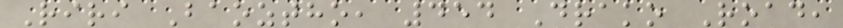Riri Baoztho, 454 Drako Road,
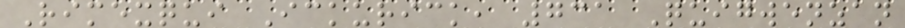Rimexqui Ickurick, 731 Quigwenzan
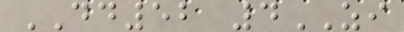DD52 4ZI
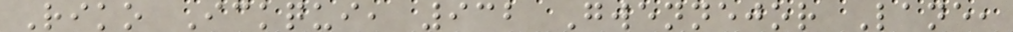Riko Ickqui, 932 Gwennejor Lane,
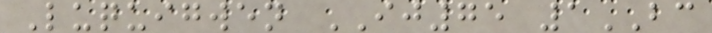Luquigwen IJ75 1BC
